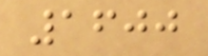1600
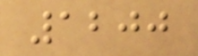1200
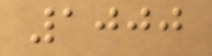1000
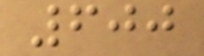600
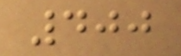400
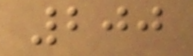200
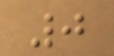0
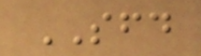SFD
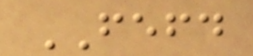FEFD
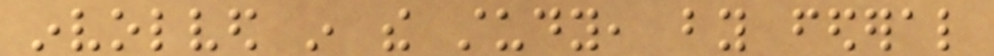involved in the study, by federal
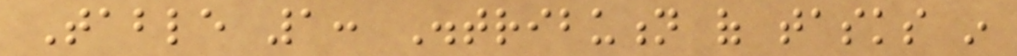Table 1: Distribution of tasks in
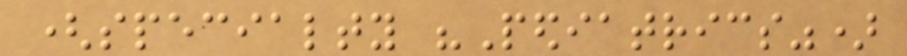(specialty "Pediatrics")
